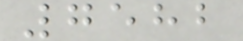7582
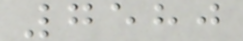7580
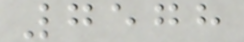7578
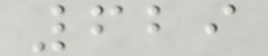629
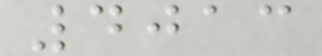4013
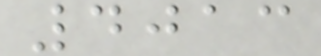4013
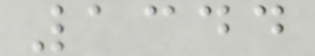1344
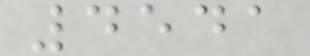4541
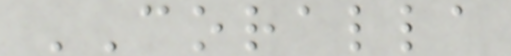CORALLA
